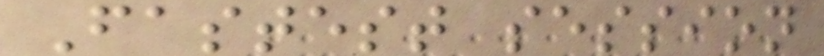Fastest session
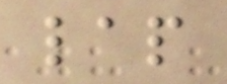lap
